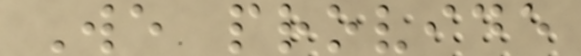We provide
